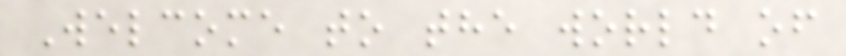Welcome to the world of
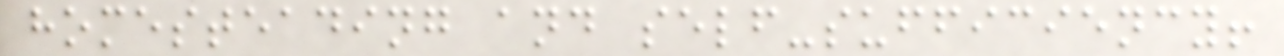homesteading and self-sufficiency!
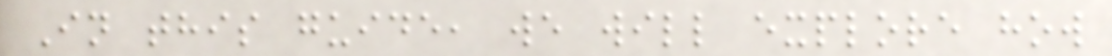In this guide, we will explore how
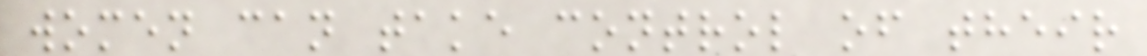women can take control of their
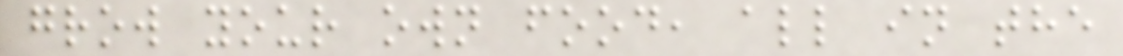grow your own food, all in the
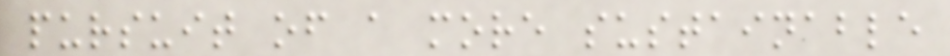pursuit of a more sustainable
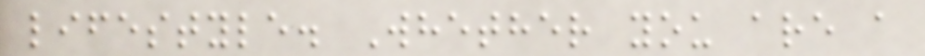lifestyle. Whether you are a
